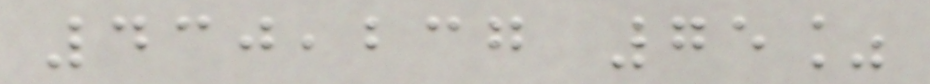430,237 75%
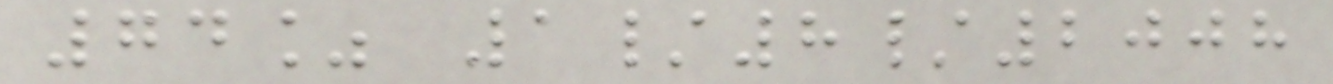74% 1/8/2008
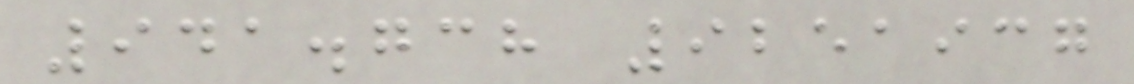941.738 9251937
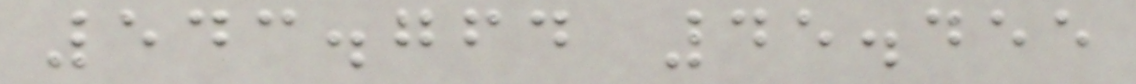543.764 45.455
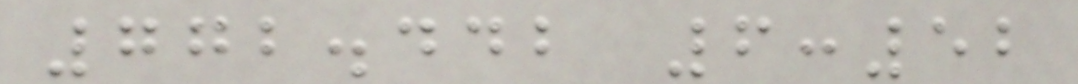772.442 6:52
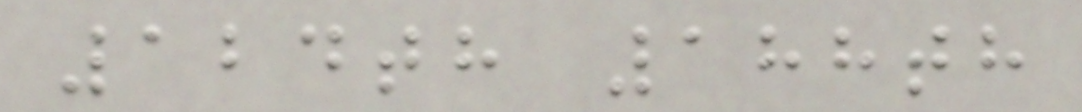124th 188th
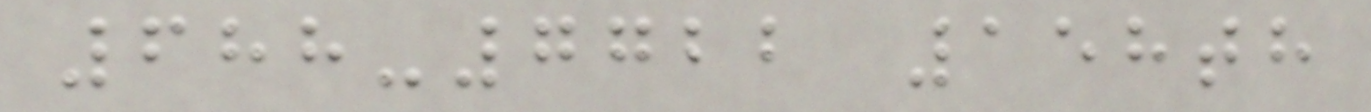688-7722 158th
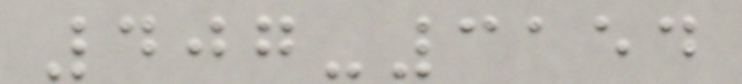407-3154
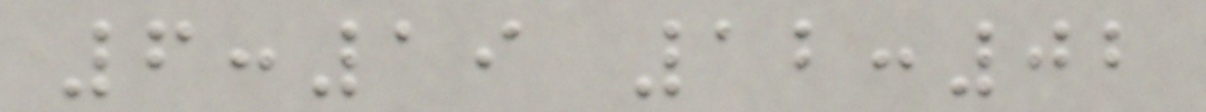6:19 12:02
